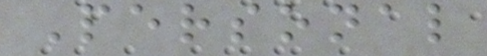Personal
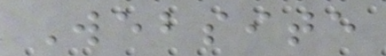Website
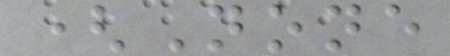(None
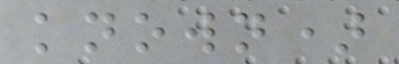known)
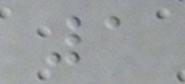1
